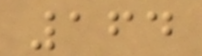164
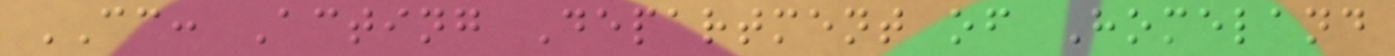CC: Acting Department of Homeland
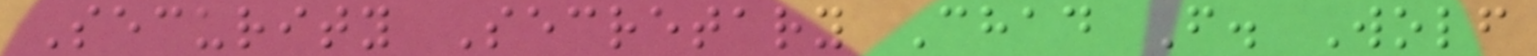Security Secretary Chad F. Wolf
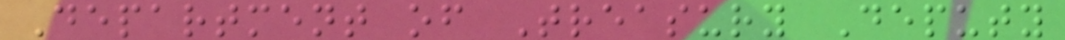Department of Treasury Deputy
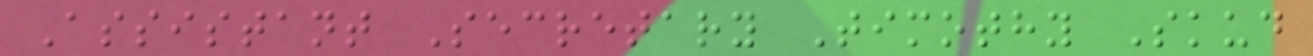Assistant Secretary Timothy Skud
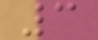3
